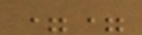==
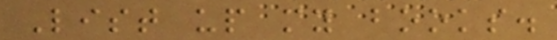List up my books.
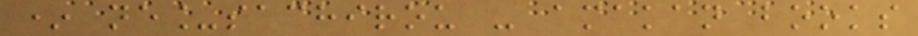* ne_sachirou - amakan books
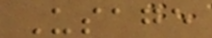Usage
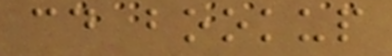cd bookup
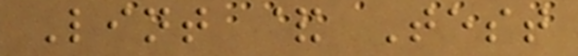Lint & Test
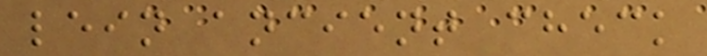lein ancient check
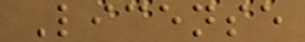License
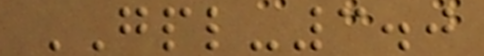GPL-3.0
